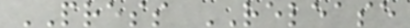PRESS RELEASE
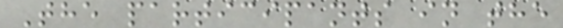The participants in the
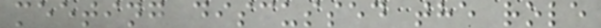meeting discussed the role
